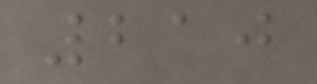210
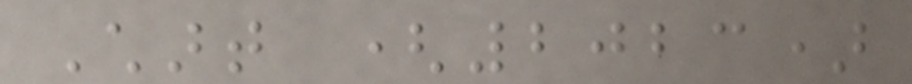Chart (2023)
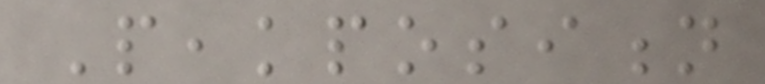Peakposition
